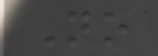No
